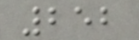252
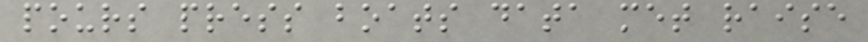pours press boats data met raise
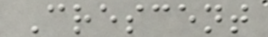Crescent
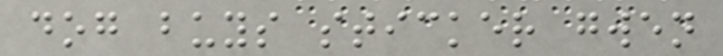dog buys sticker gwen
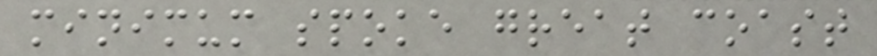minimum spoke great coast
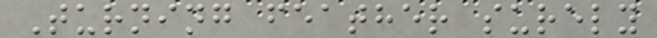Turning feather surely
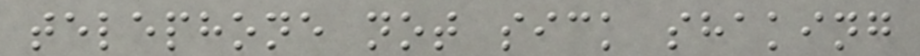telephone not sick shaking
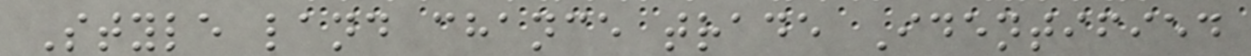Style land chance trade Identified
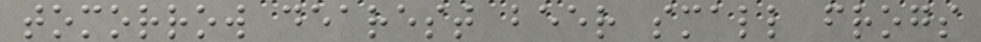tomorrow dearest beer small frogs
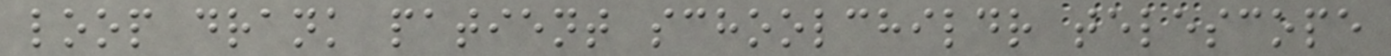loop drank patient schoolchildr telescope
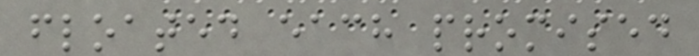floated each promised
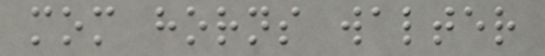mom horns walter
